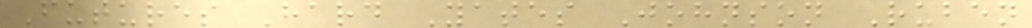Futures Hard Yates Johnson Ruben
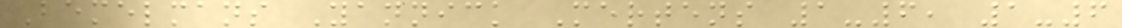Bemelmans Yannick Mertens 1-6, 1-6
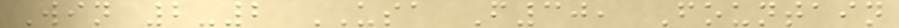Win 2-2 USA F30, Fountain
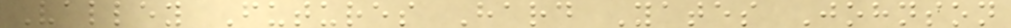Valley Futures Hard Yates Johnson
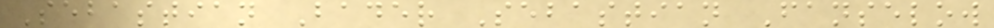Sebastian Bader Sebastian Fanselow
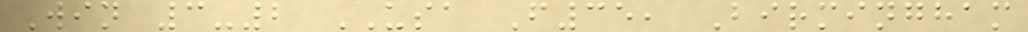Win 3-2 USA F35, Birmingham
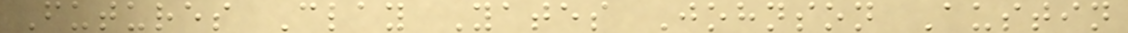Futures Clay Yates Johnson Austin
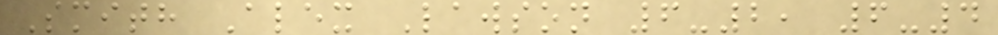Smith Alex Lawson 6-2, 6-4
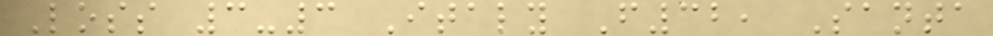Loss 3-3 Italy F32, Santa
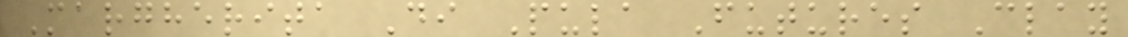Margherita Di Pula Futures Clay
